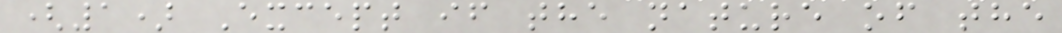(1) Except if the nature of the
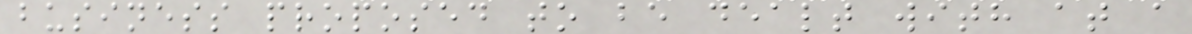business proposed to be dealt with at a
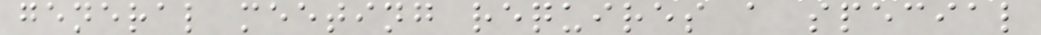general meeting requires a special
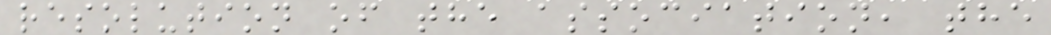resolution of the association, the
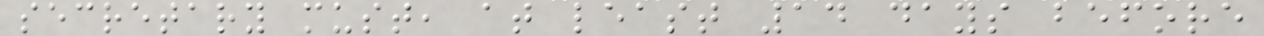secretary must, at least 14 days before
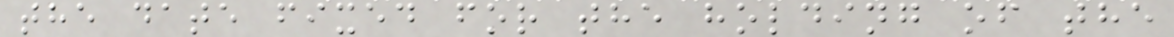the date fixed for the holding of the
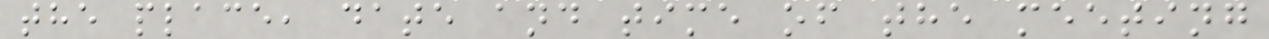the place, date and time of the meeting
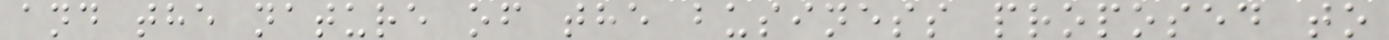and the nature of the business proposed to
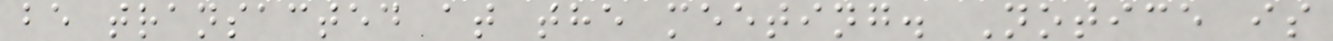be transacted at the meeting. Notice is
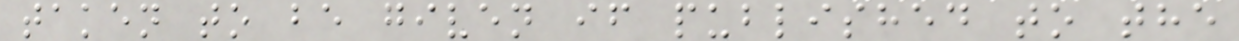taken to be given if published to the
